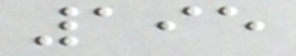195
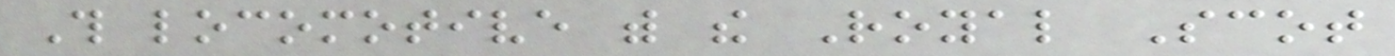This locomotive with the Royal Scot
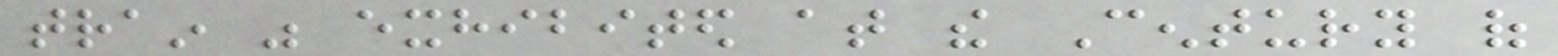train was exhibited at the Century of
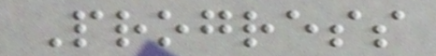Progress
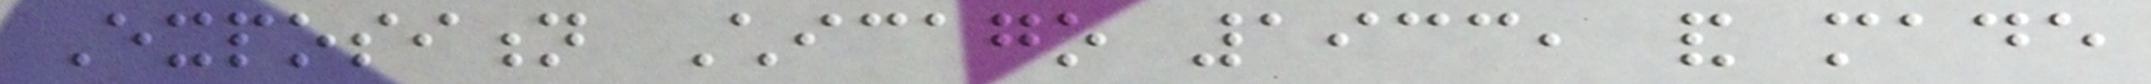Exposition Chicago 1933, and made
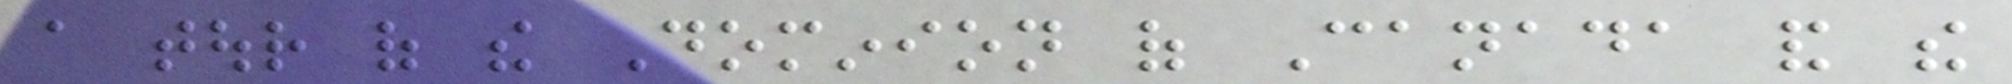a tour of the Dominion of Canada and the
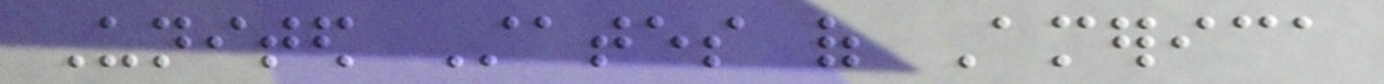United States of America
